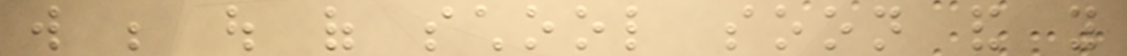will be out of school soon and you
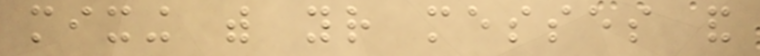mixing with your messes and
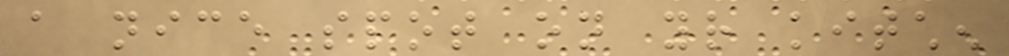a nice spot on your kitchen
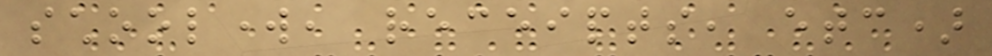schoolwork, receipts, etc)
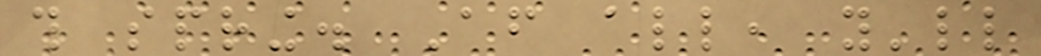this spring. After all, you'll
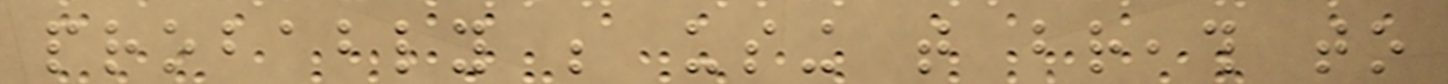probably be using that breath to
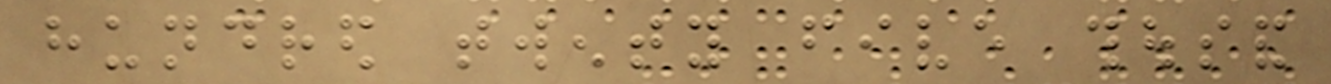hundred twenty five thousand
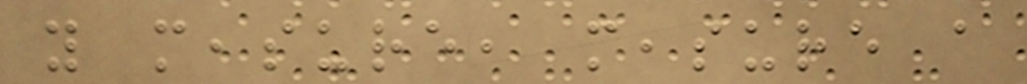you measure, measure a
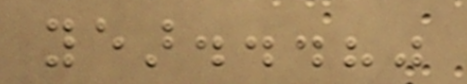year...?"
